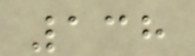138
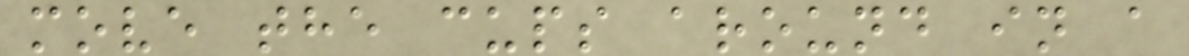move the cups around in a
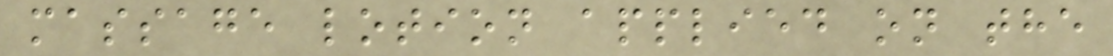massage lotion applied on the
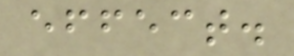effect.
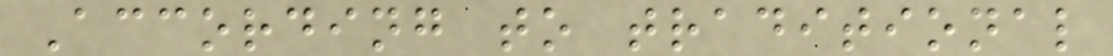According to traditional
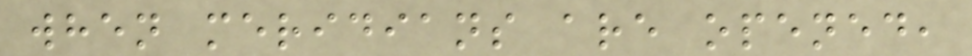when meridians are opened,
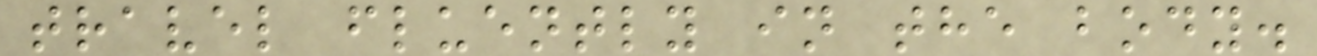travel fluently in the body.
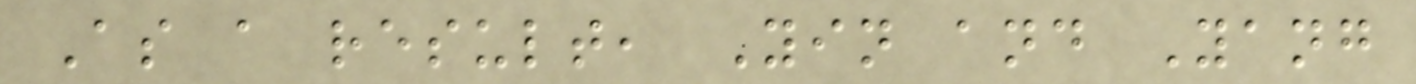As a result, Yin and Yang
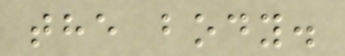the body.
